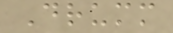Drumm
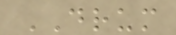DRUM
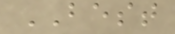BEST
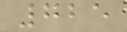725
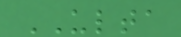ULTA
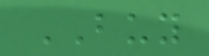BUY
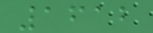1612
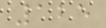125
